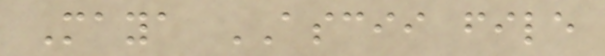Maya ASCII file
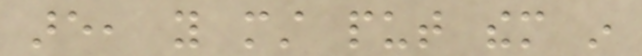are, you must put them in
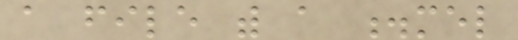a file with a .mel
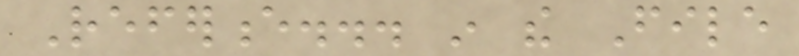Reference... in the File
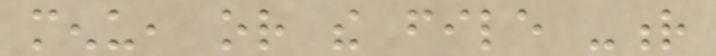menu, or the file -r
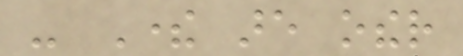- There are other
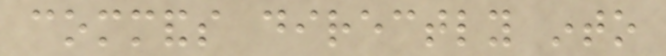commands directly into
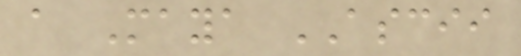a Maya ASCII
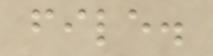file.
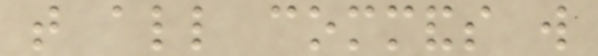that all commands will
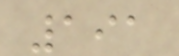191
